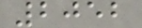2052
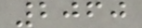2060
